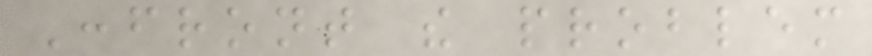Confront the problem
